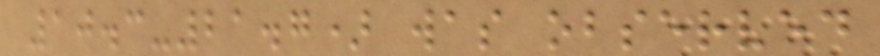10.3-21.7) was observed
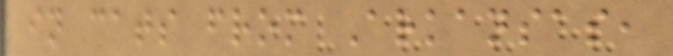in cats from Arkansas,
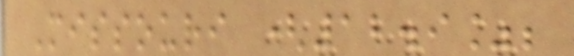Missouri (12.9%;
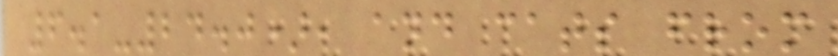6.1-24.0), and cats from
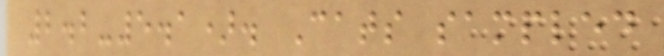2.2-5.1). Cats sampled
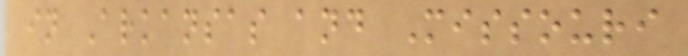in Arkansas and Missouri
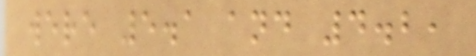were 5.1 and 4.2,
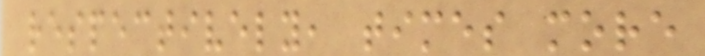respectively, times more
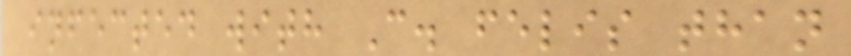infected with C. felis than
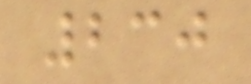230
